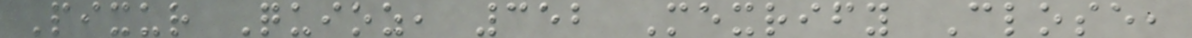Pixur Quioz, 352 Mexrify Close,
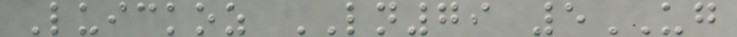Luickoz LN79 5UG
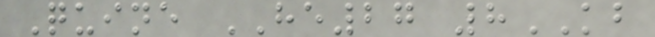Quine HE27 8KB
